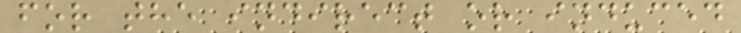for the indirect or induced
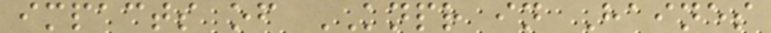impacts of KNPR in Haines
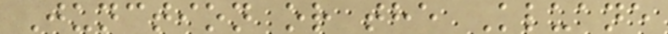Junction or the Kluane
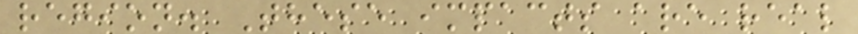region. These impacts are real
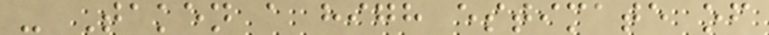- Taken a high estimate of
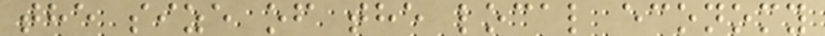the size of the local economy
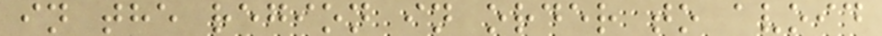in the region in order to avoid
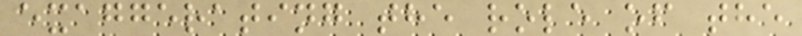exaggerating the role of the
